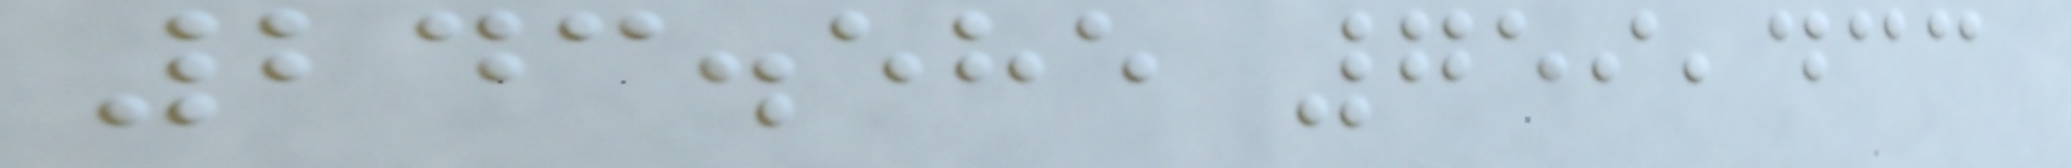243.585 759,433
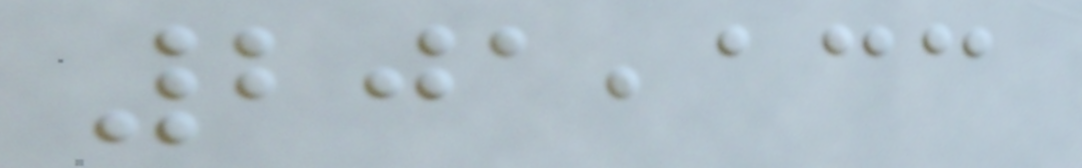201,133
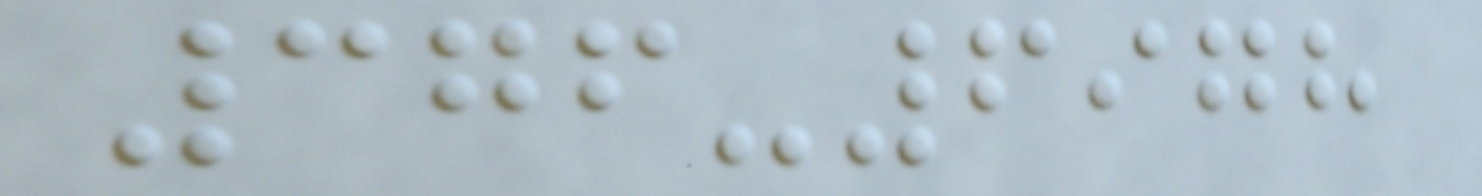376-6978
